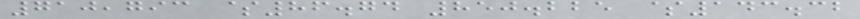710,793 $86.74 850.225 $143.32
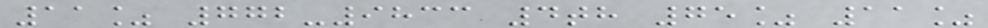11% 772-9833 4th 75% 11%
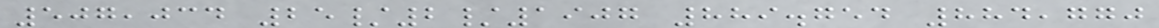507,034 25/2/1907 889.754 884,770
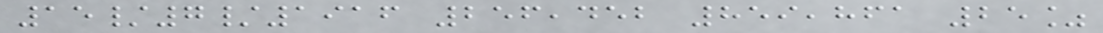15/7/1916 256,452 859,861 25%
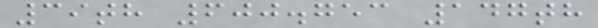39th 600.753 147th
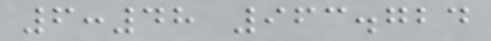6:48 963.724
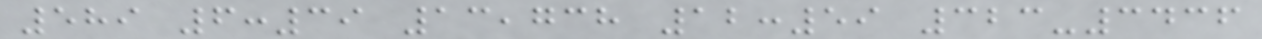589 6:39 13,738 12:59 323-3436
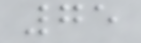75
